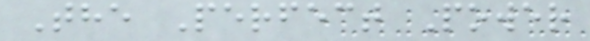The Perfect Power
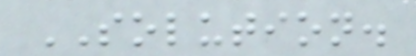SOLUTION.
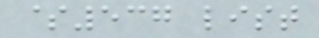$537 list
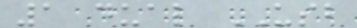1 dual USB
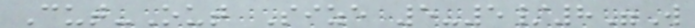Cut-Out Size 5-5/8"W
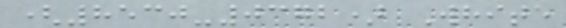(8530-0372) White
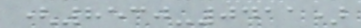(8530-0411)
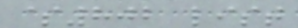$802 list
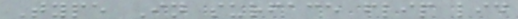Type In surface flip lid
